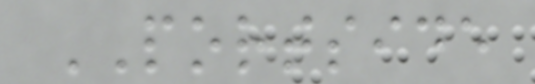PORTSIDE
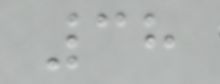38
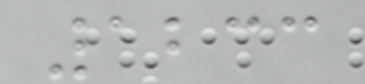1233
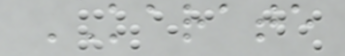KARATE
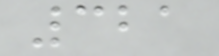321
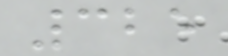325
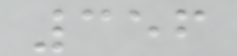356
